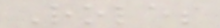Roles
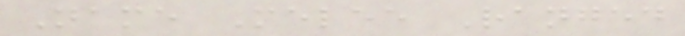Name Melee Ranged
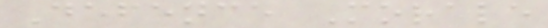Defence Morale
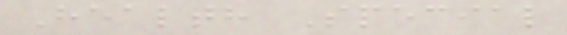Health Special
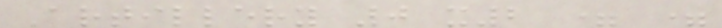Artillery 0 x2 = =
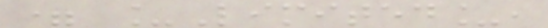= _Limited_,
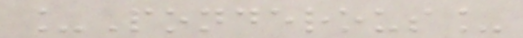_Ponderous_
